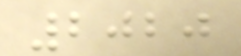2020
